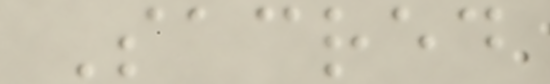Sacred
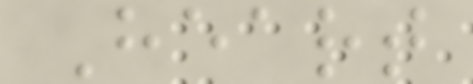Heart
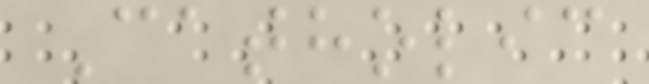Catholic
